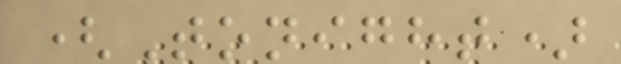(Tonight)
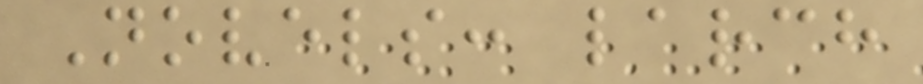Novels: larch
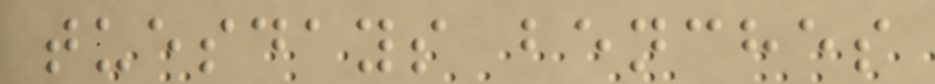tuesdays benches
